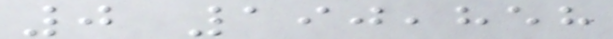0 190,858
